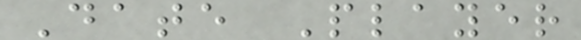Date Player
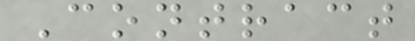Contract
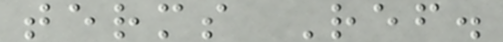terms Ref.
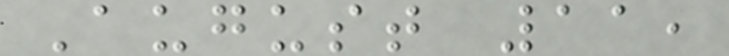August 11,
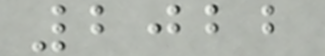2022
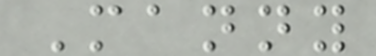Manny
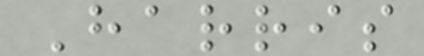Harris
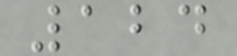124
